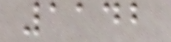1142
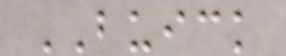BUICK
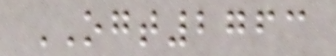OGT2763
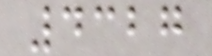4327
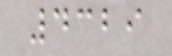4329
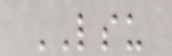LSU
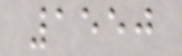1550
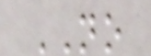NO
